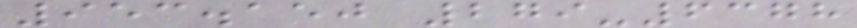953.150 279-6378
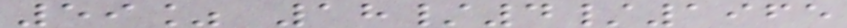59% 18/4/1965
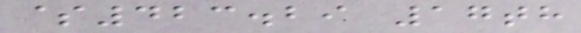$423.29 17th
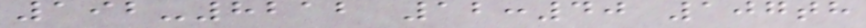192-8212 12:40 107th
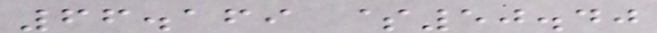66.169 $50.40
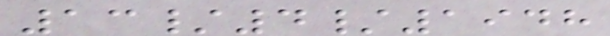13/4/1948
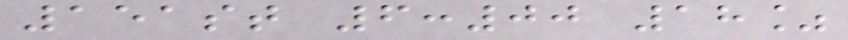151st 6:00 18%
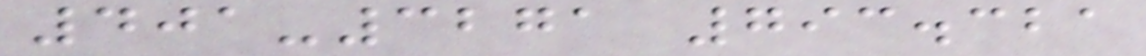401-3271 793.321
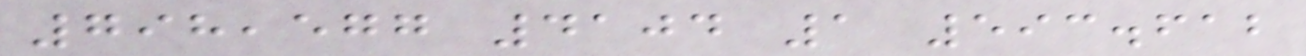798,577 4104 1 593.612
